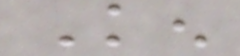Ken
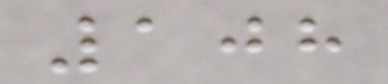108
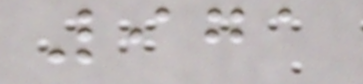971
